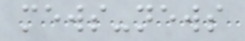mews-news
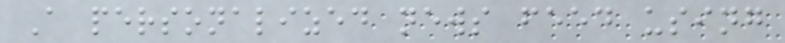A personalized news feed using
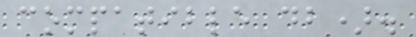compatible db).
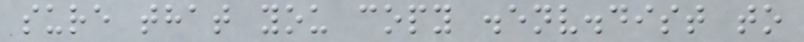sure that you copy .env.dist to
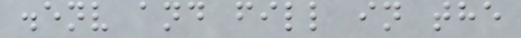.env and fill in the
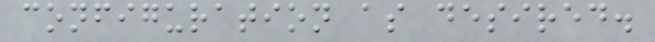configuration as desired.
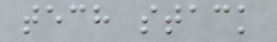tech stack
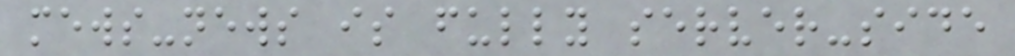mews-news is fully server-side
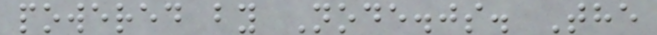powered by Node.js. The
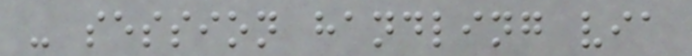- session handling via
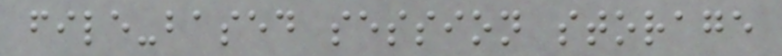file-based session storage
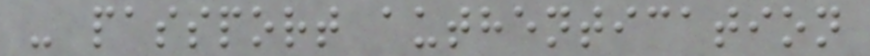- passport authentication
